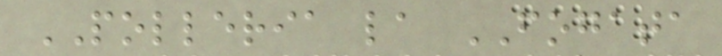POLLERIA la FOGATA
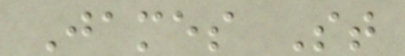James St
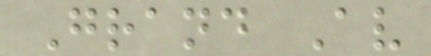Grand Av
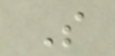S
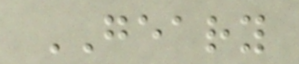GEARY
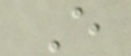E
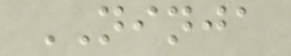NINJA
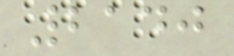2140
